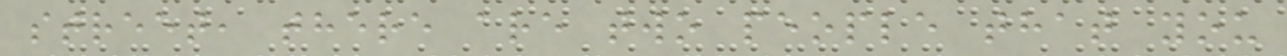street, there are two people that you
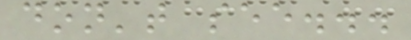don't see...
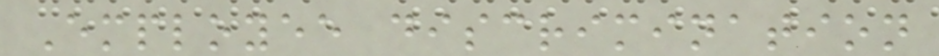Employee discrimination
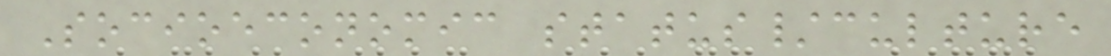Socioeconomic status/culture
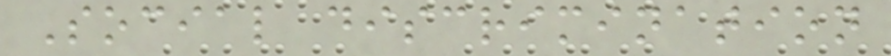Social discrimination
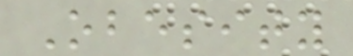Obesity
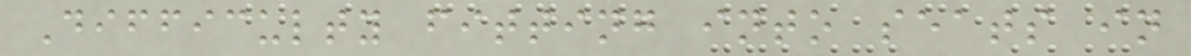Difficulty fitting into seats in
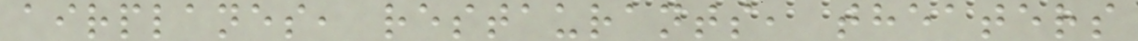airplanes, restaurants, theaters
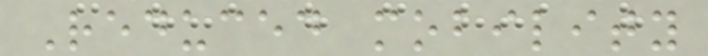Reduced mobility
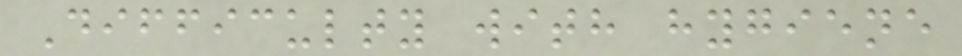Difficulty with hygiene
